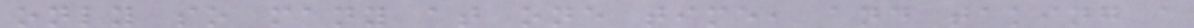only so many at one time, and taking a
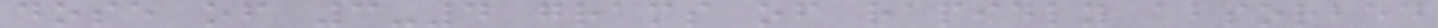dose of 3-4 grams of rapidly absorbed
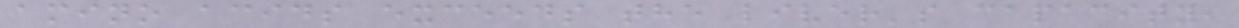amino acids exceeds the liver's capacity,
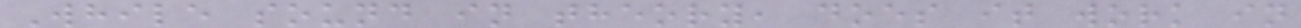While sound in theory, does it work in
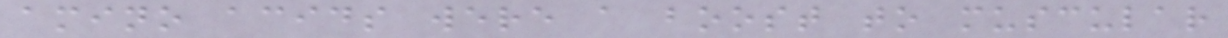amino acids were a boost to muscular
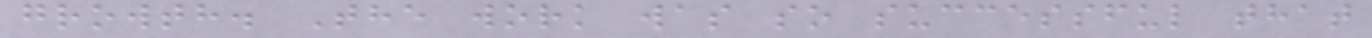growth. The work was so successful that
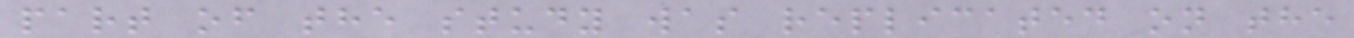part of the study was replicated on the
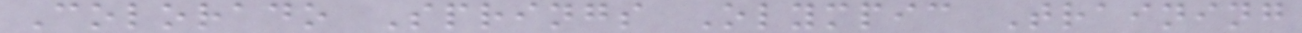Colorado Springs Olympic Training
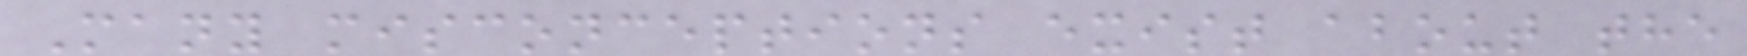Many misconceptions exist about the
